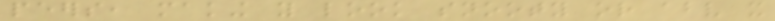peers, making you look snooty or above it
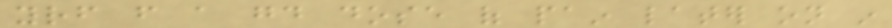yourself from a good dose of pain later on in
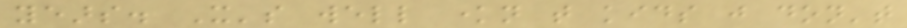years. It's well known that kids just don't
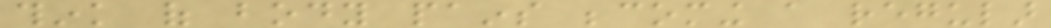think of body pains becoming a regular
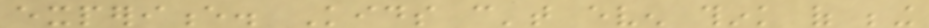experience. Kids can't even think of being
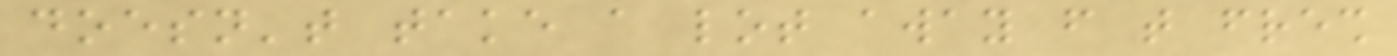doesn't take a lot away from that fresh
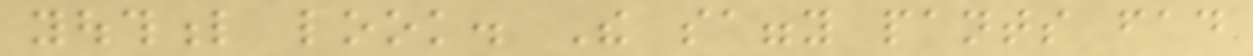youthful look. The saggy pants fad
